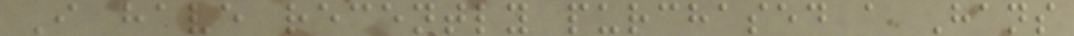I have recently purchased a Hans
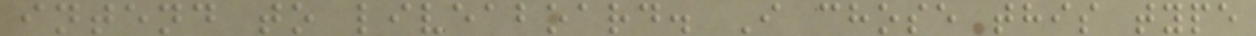intend to liveaboard. I chose this type
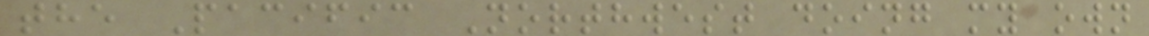the Pacific Northwest doing my own
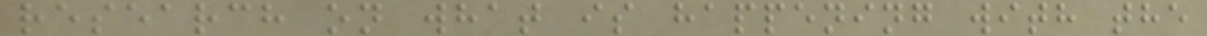research on what is happening with the
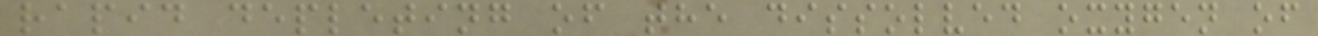rapid depleting of the dissolved oxygen of
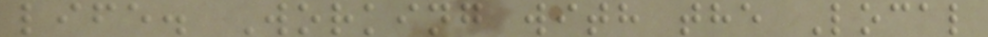life. Working with the Local
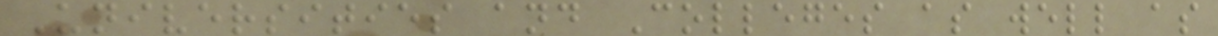Universities and Colleges as well as
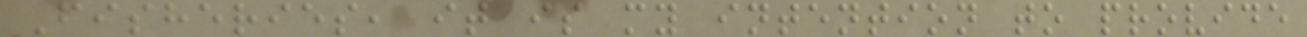Fisheries, it is my intention to provide
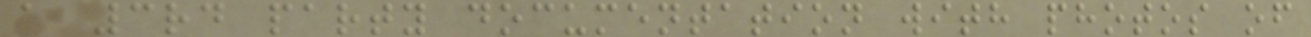a 3rd party documentation with photos of
